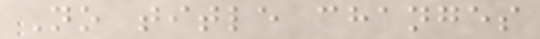No title changes
